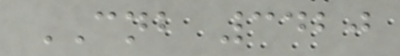CNB 3420
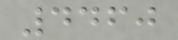4460
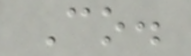Co.
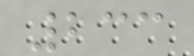233
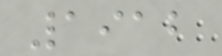1912
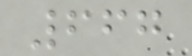667
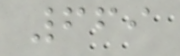669
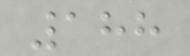188
